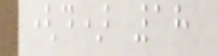(d) 18
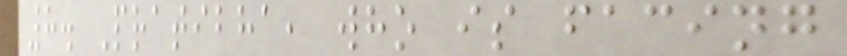8. Pratibha, who is facing
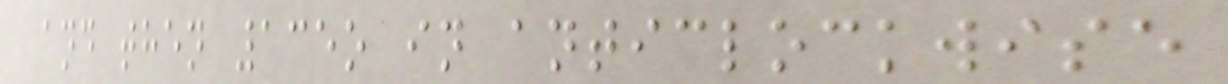and then 135o in anticlockwise
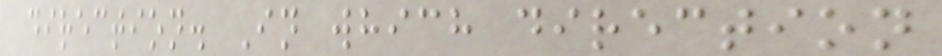direction. In which direction
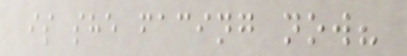is she facing now?
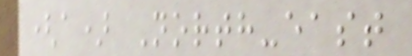(a) North-east
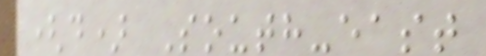(d) South-east
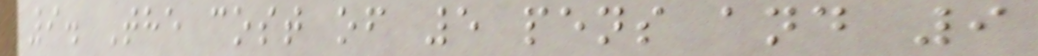9. The cost of 5 pens and 9
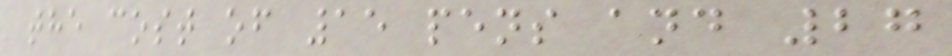the cost of 15 pens and 27
